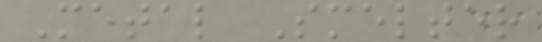Metal Smelter
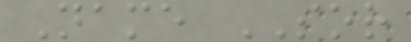Name SOR
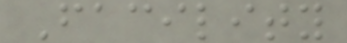Facility
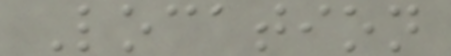Location
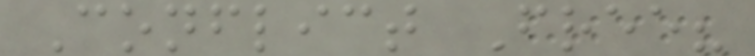Conflict Free?
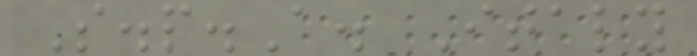S.p.A. Italy
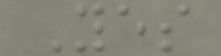Yes
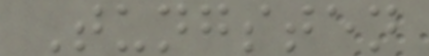Tungsten
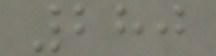280
